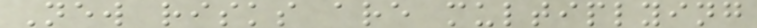New risks are multiplying
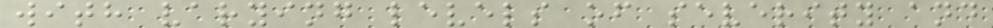with varying levels of severity and
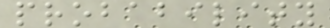probability
